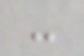-
